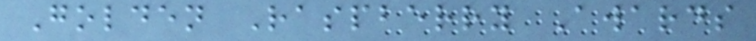Golden Raspberry Awards
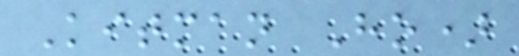Kitman Ho)
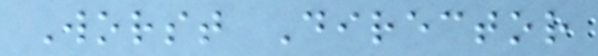Worst Director
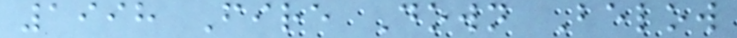1998 Fire Down Below
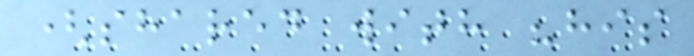(shared with "his
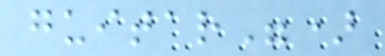guitar")
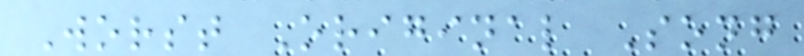Worst Original Song
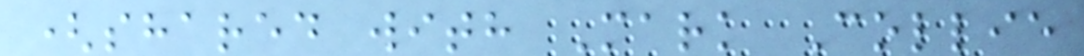(shared with Mark Collie
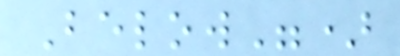Below")
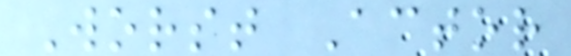Worst Actor
